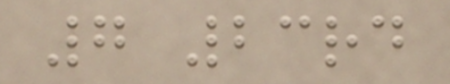7 23rd
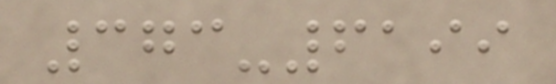373-6199
